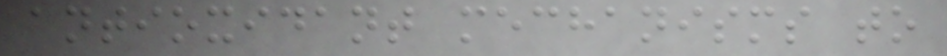antioxidant mechanisms to
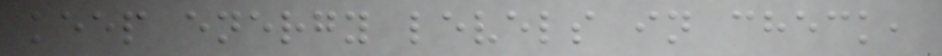keep energy levels in check,
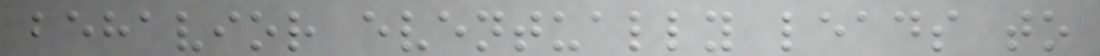behavior eventually leads to
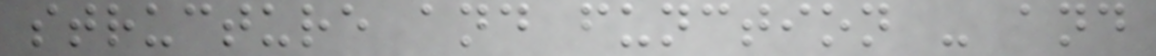structure and function - and
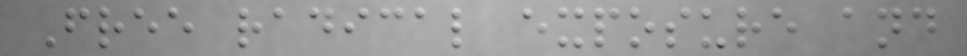Free radical exposure and
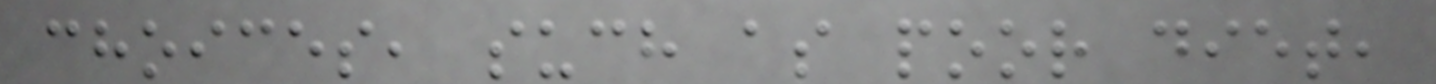choices, such as poor diet,
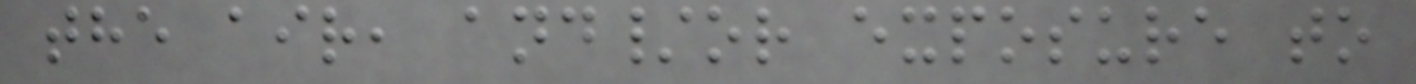the air, and/or exposure to
